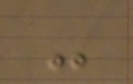-
